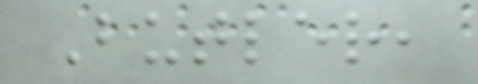Butler,
